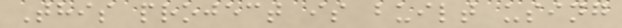This project is built using
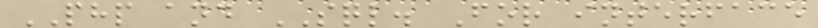PHP and SQL. For interface
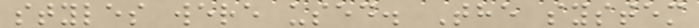styles were used. The system
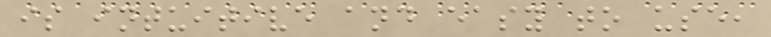is intuitive and easy to use,
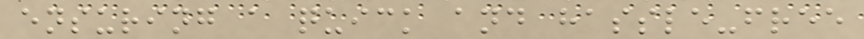ensuring a quick and hassle-free
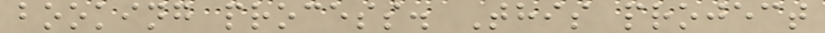booking process. This project
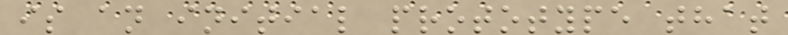is an initial prototype that
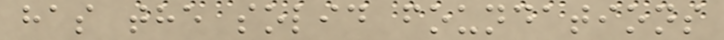has the solid foundations
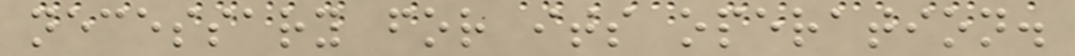necessary for its operation.
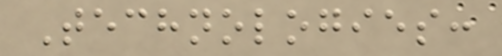Technologies:
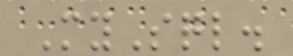MySql.
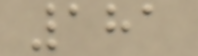181
